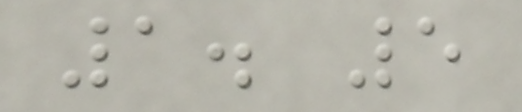1. 5
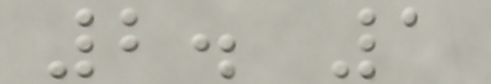2. 1
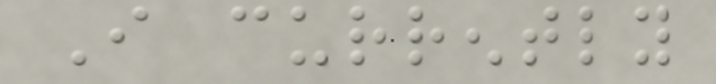I currently
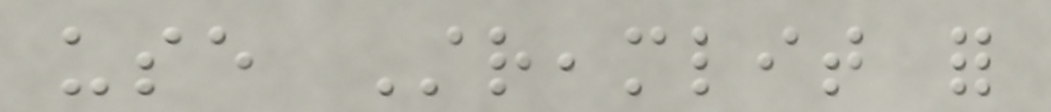use Streamlit for
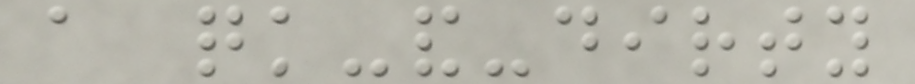a quick-and-dirty
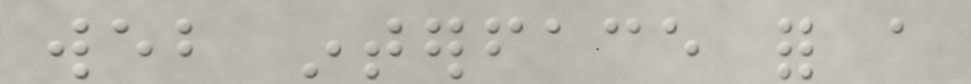web interface for a
